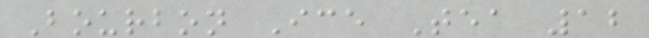Bourbon Ice Tea 12
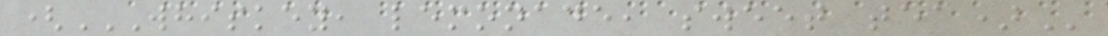(WHISKEY, LEMONADE, SWEET TEA)
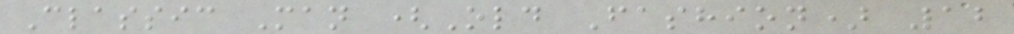Classic Man (Old Fashion) 12
